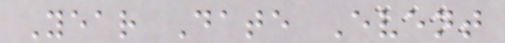Year Date Event
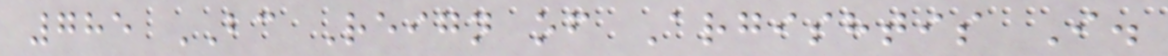785 BC Reign of Argishtis I.
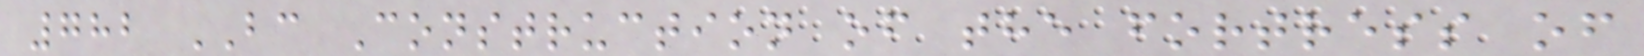782 BC Construction of the fortress of
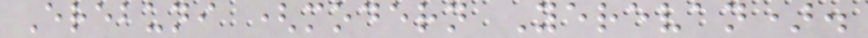Erebuni (modern Yerevan).
